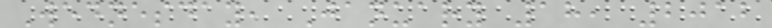Wednesday, January 18, 2012
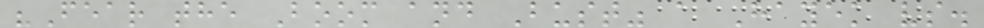"Fear the Boom and Bust" a Hayek vs.
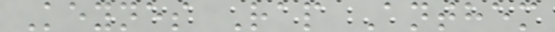Keynes Rap Anthem
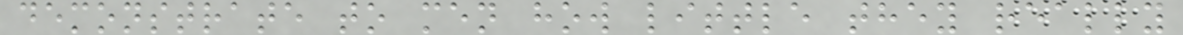demonstrate to men how little they really
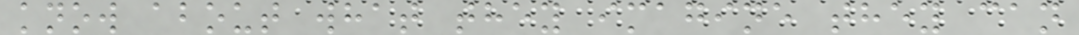know about what they imagine they can
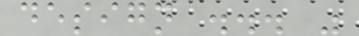design ... "
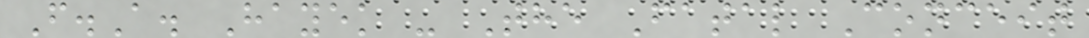F.A. Hayek - The Fatal Conceit
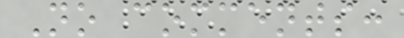No comments:
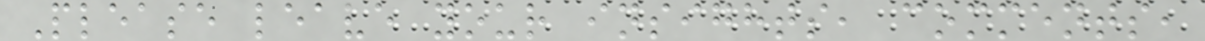Please leave your insights, comments,
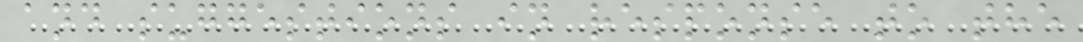and suggestions in response to the
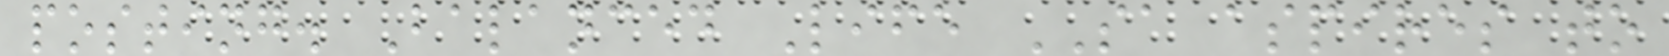posting. Balanced Life SA aspires to
